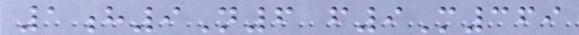1h9N6 f9M369
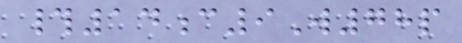#14c9W78p
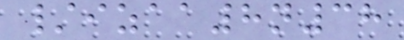/izaa8n38
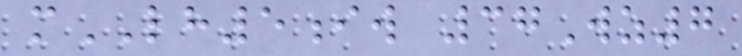mLH5iw 37Wz7
